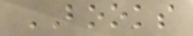BOOKS
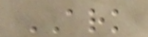ARK
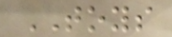TOYS
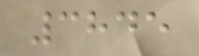3845
